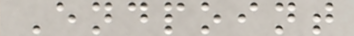Endpoint
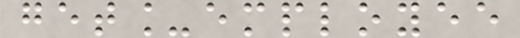get_employee
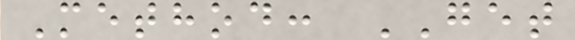Method: GET
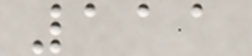111
